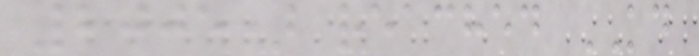2005) reached KD
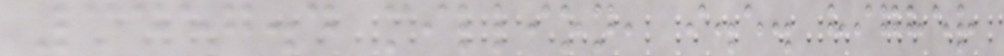3457.4 million, i.e. higher
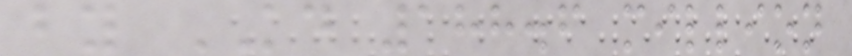by KD 188.6 million
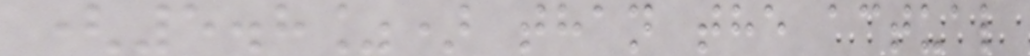(5.8%) than the actual
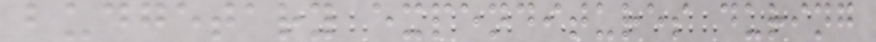budgetary expenditures during
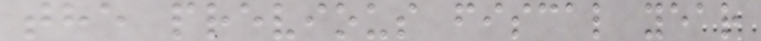the previous fiscal year
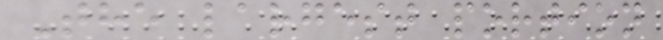The largest portion
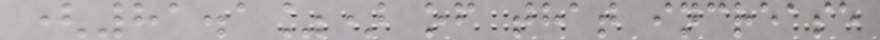(81.1%) of that increase
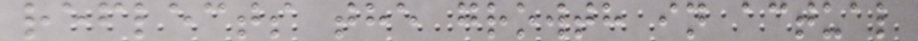reflects the growth in actual
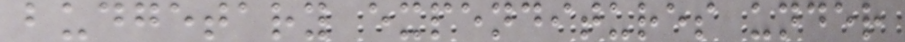budgetary expenditures under
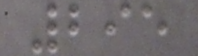295
